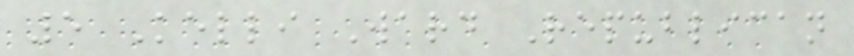5 Kelli Ward Republican
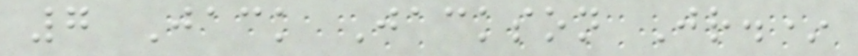7 Jack Jackson Jr.*
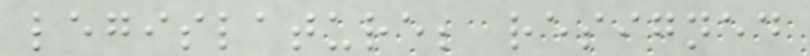legislature; resigned
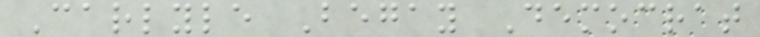Carlyle Begay Democrat
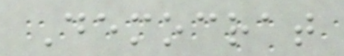Democrat
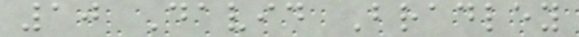10 David Bradley
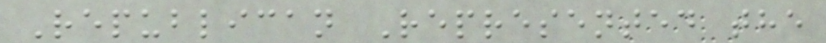Republican Represented the
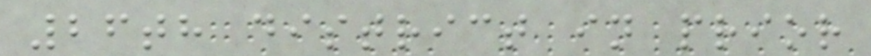26th district in prior
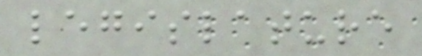legislature
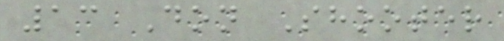13 Don Shooter
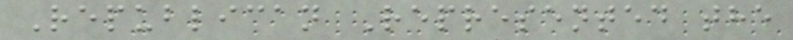Republican Represented the
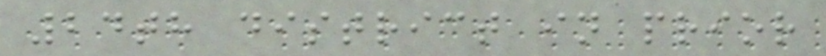24th district in prior
